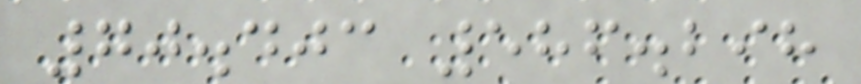70.403 586.298
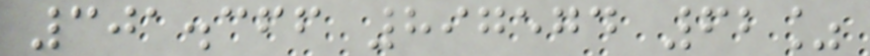301.366 897574 62%
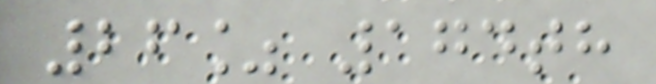26% 174th
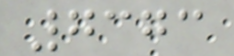7373
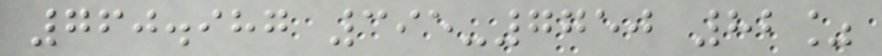760.987 395-7750 82%
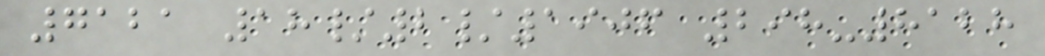7121 18/2/1906 298-8128
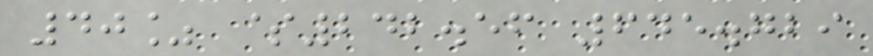40% $242.56 645.729
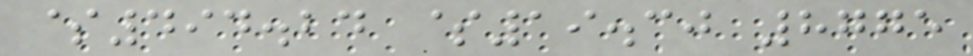$494.24 $19.30 8775
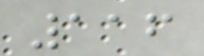116
